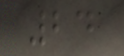24
